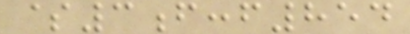$3f:f854
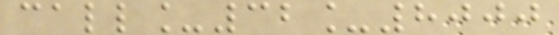call_32_8000
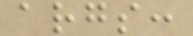args:
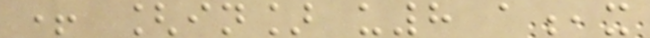+ [in] u8 a,x
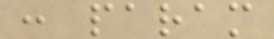: param
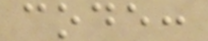code:
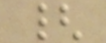{
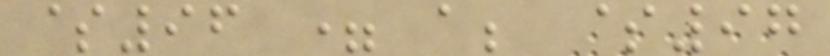$96 = a; $97
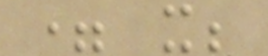= x;
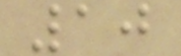10
